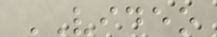VIDEO
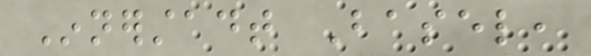Innerstadt Basel,
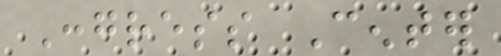Congress Center
